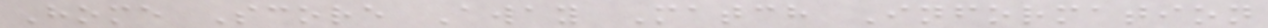Home Score Away Match Information
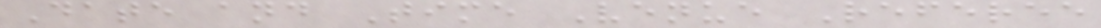Date and Time Venue Referee
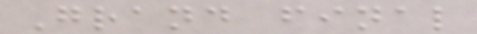Grand final
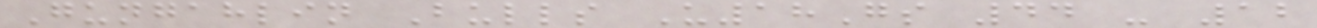Gungahlin Bulls U18Gs 44 - 12
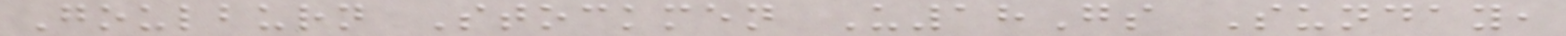Goulburn Stockmen U18Gs Sunday,
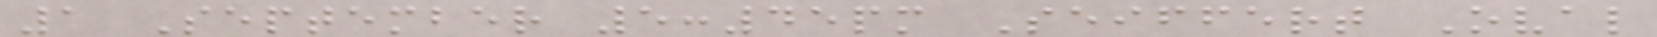1 September 5:45pm Seiffert Oval
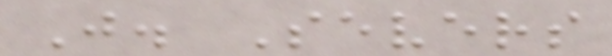J. Severs
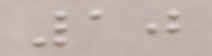10
